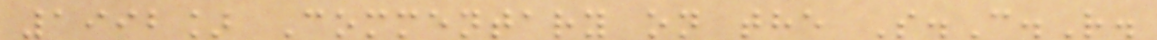1992] Commentary on the S.C.R.
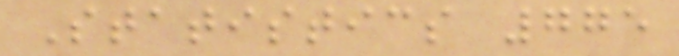Statistics 775
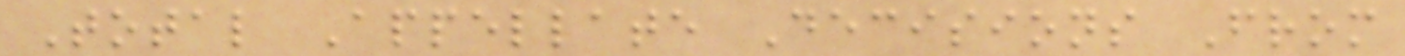Total Appellate Decisions From
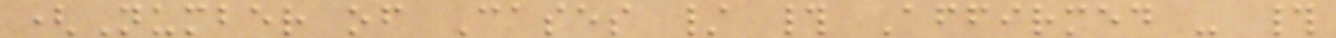(Number of Cases / # Affirmed - #
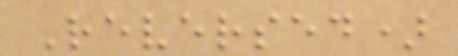Reversed)
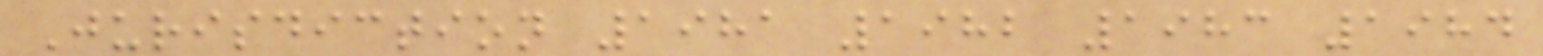Jurisdiction 1981 1982 1983 1984
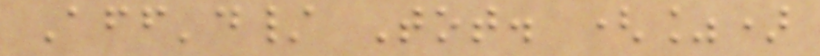Aff'd/ Tot. (%)
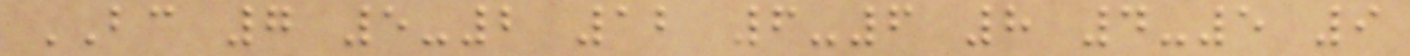BC 7 5-2 12 6-6 8 4-5 9
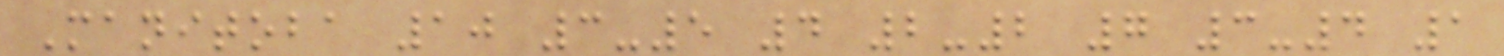Manitoba 10 3-5 4 2-2 7 3-4 1
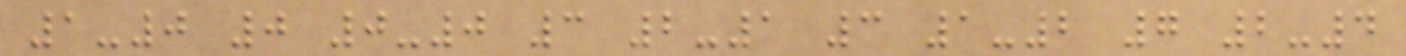1-0 0 0-0 3 2-1 3 1-2 7 2-4
